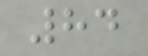84
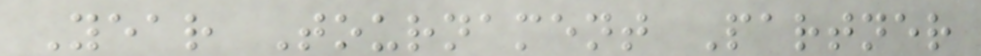Year Tournament Partner
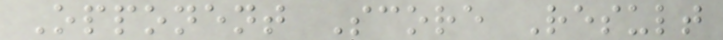Opponent Score Result
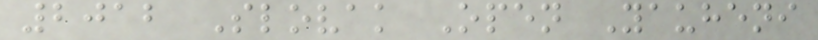2012 Slovak Open Yauheni
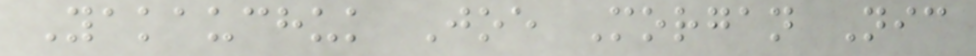Yakauchuk Joe Morgan Nic
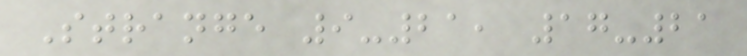Strange 9-21, 17-21
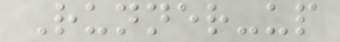Runner-up
